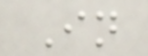In
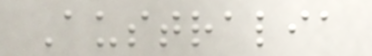Australia
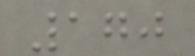170
